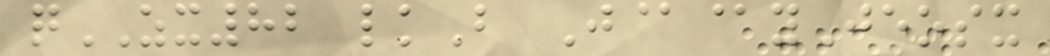qZX82 lkB J@@yJeosx
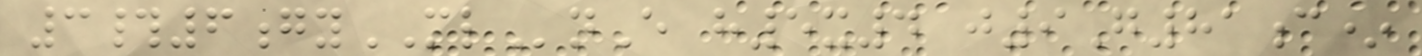3#6gyMLnE h5x4 j9G81c*
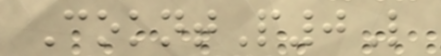CokntP0L
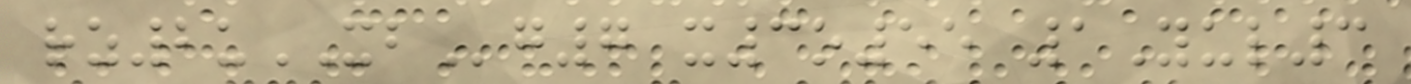rz2uXBg7 x3o55 1Yul3
